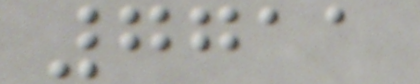7711
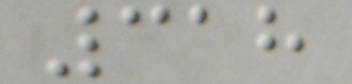318
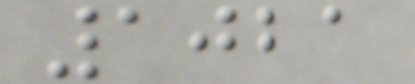1021
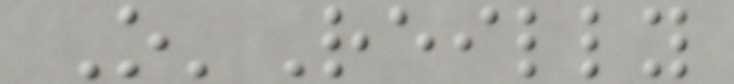O'Reilly
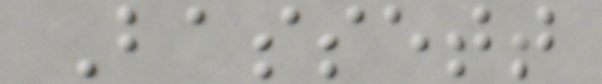Bassett
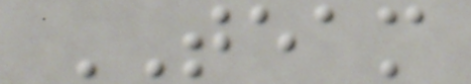TEAM
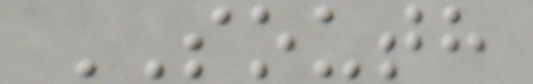SOUTH
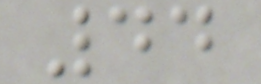44
